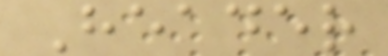Header
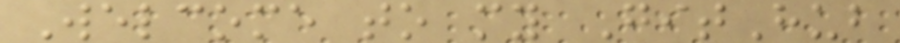Welcome to my GitHub
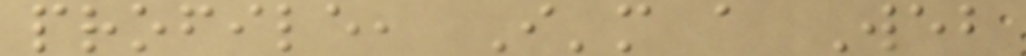profile, I'm a Web
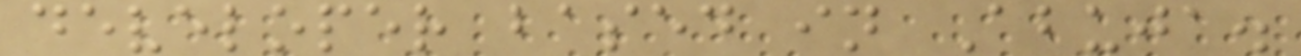developer based in Abuja.
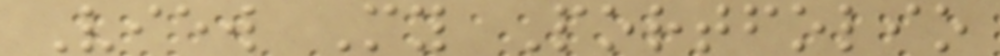View My Portfolio
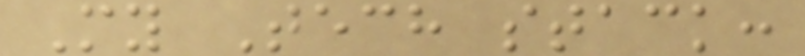My Tech stack:
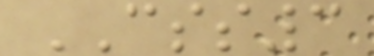CSS3
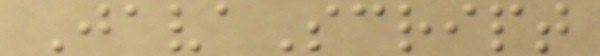JavaScript
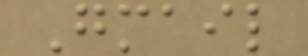Gmail
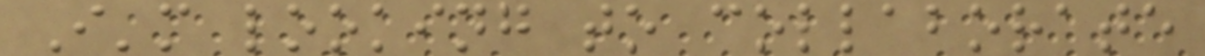I'm looking to collaborate
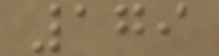179
